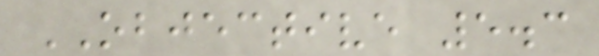OBJECTIVE 5.3
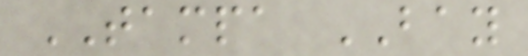TAMPA BAY
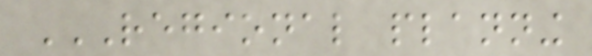REGIONAL PLANNING
